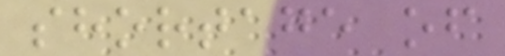shortage of
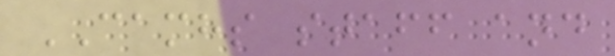CAMHS staff and
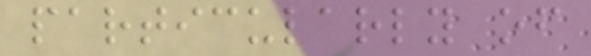particularly of
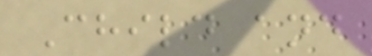Child and
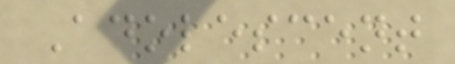Adolescent
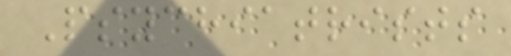Psychiatrists
